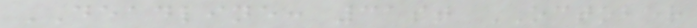DEADLINE: 31st OCTOBER
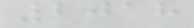2018
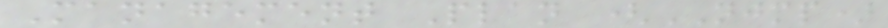Management Plan (NJMP)
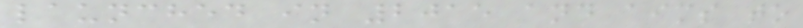launched in 2015 and aims to
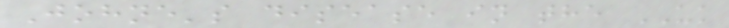Johne's disease in the UK
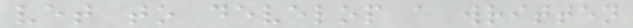vet to develop a written
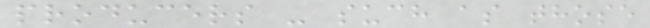producers - such as those
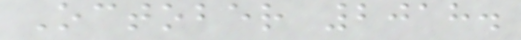October 2018.
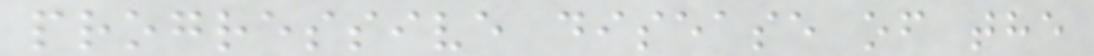progressive disease of the
